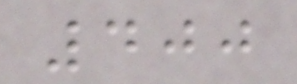400
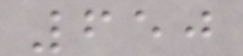650
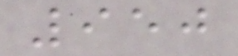950
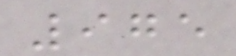975
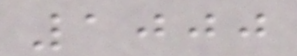1000
